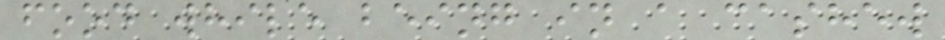food while being in a cashew
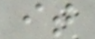it
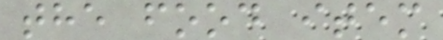the food item
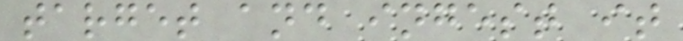target and ingest it
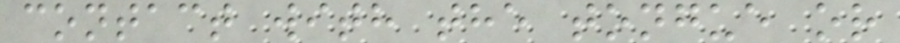contact with the tongue or
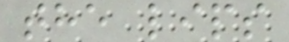the lips
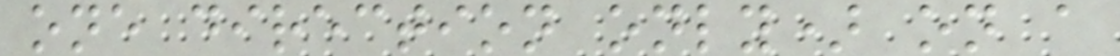one direction only) on a
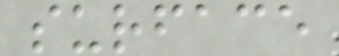surface
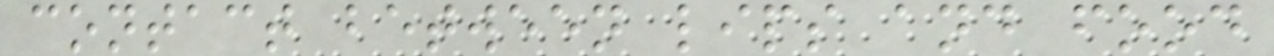contact between lips and food
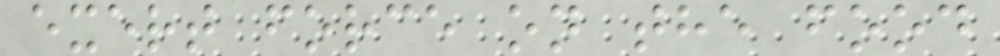exert force on the food
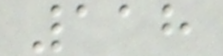118
